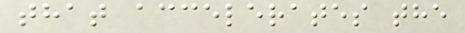that accelerates the
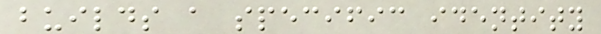builds a specific identity
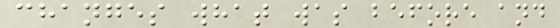changes what was before and
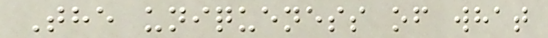The uniqueness of what
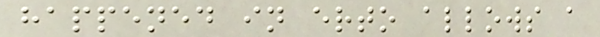happened in erto allows a
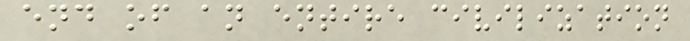end of an entire civilization
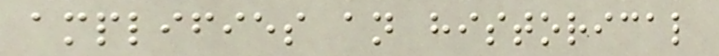amplifies an historical
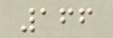166
